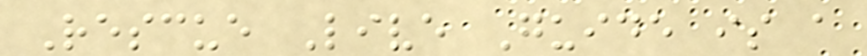Rescue Live Guide is a
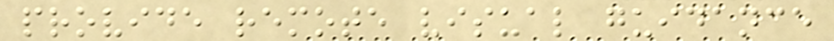provide remote visual guidance
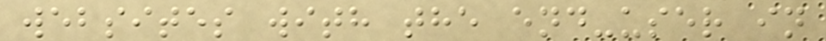websites with the end-user in
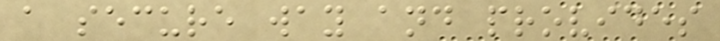a secure way and provides
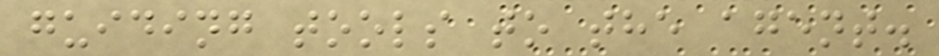guiding tools to the agent.
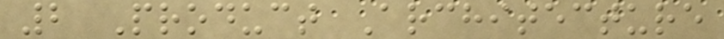2 Product Architecture
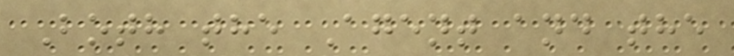Both the Agent and the
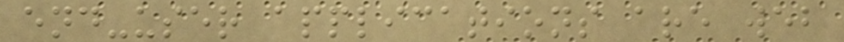end-user applications are web
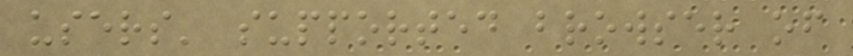users' supported browser of
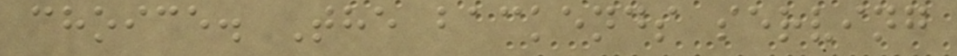choice. The backends serving
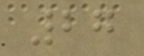27
